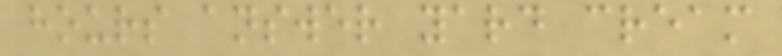hours answer yard cream
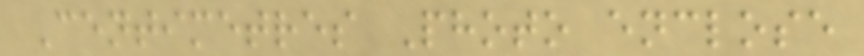Centimetres Photo enclose
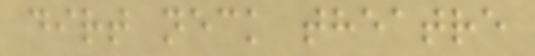dirt neck theatre
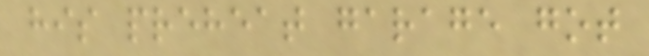his preheat garage got
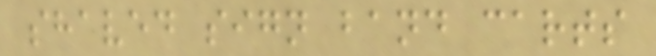shaved sign band carts
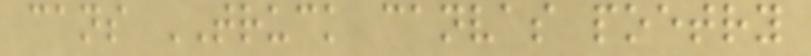cans TRUCK canvas poetry
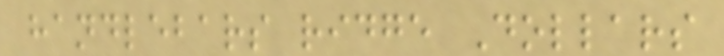handlebars ridge Dollars
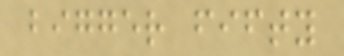bigger fifty
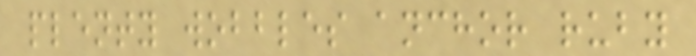plenty wobbles anchor ruby
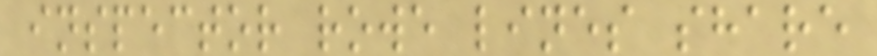inspector rowe lines share
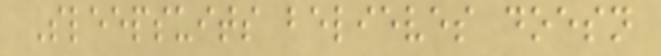Sleepsuits believes doesn
